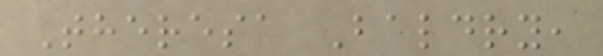Theresa Baldry,
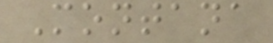Montana
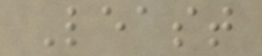Least
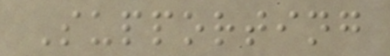Supporting
